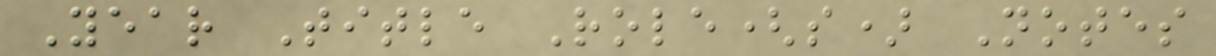Year Title Role(s) Notes
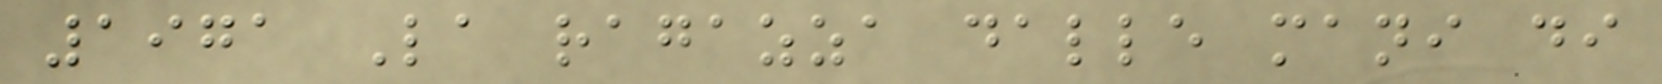1971 La ragazza dalle mani di
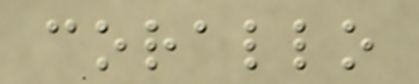corallo
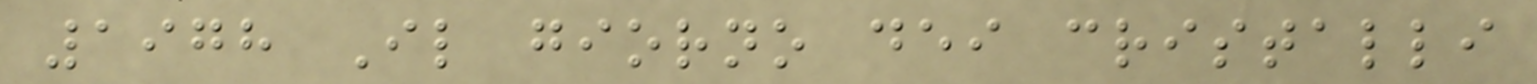1978 Il giorno dei cristalli
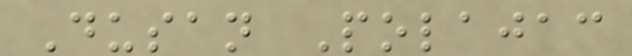Dusan Polajac
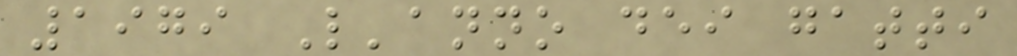1979 L'anno dei gatti
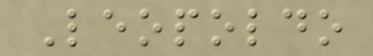Leopoldo
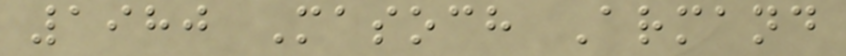1980 Masoch Armand
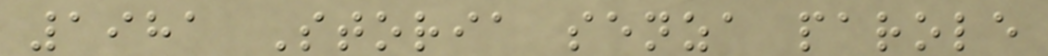1981 Storia senza parole
